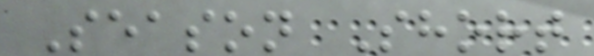Season Short
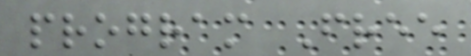program Free
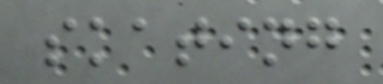skating
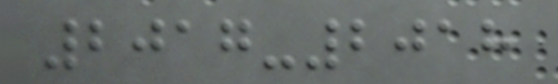2017-2018
